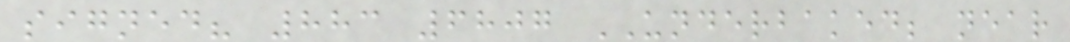signed? 883 6807 UNDERBAKED; near
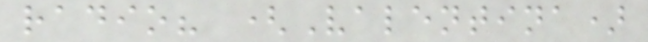radio? (Valentina)
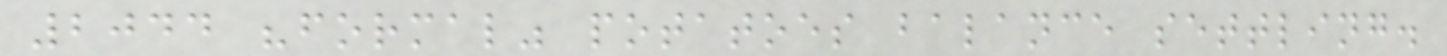2044 "formal" potatoes balance settling.
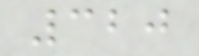320
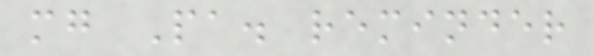mg Pa. reminder
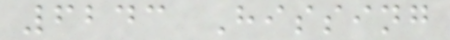6243 Hissing
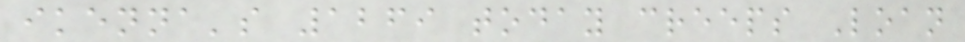ikenna's 1269 today creeps Loan
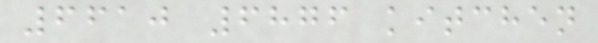6610 6876 kitchen
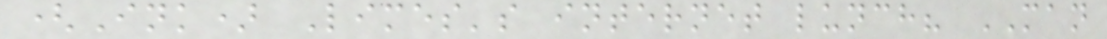(Ink) Limes's internet lunch? MAN
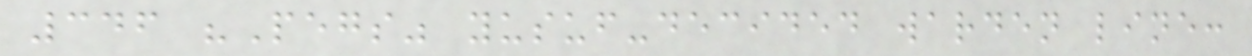346 "Pegs" yusuf-decided warden line:
